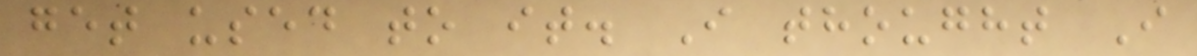get used to it. I thought I
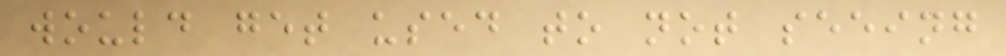would get used to not seeing
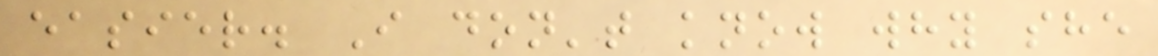easier. I don't know why she
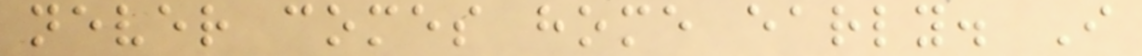never comes home early. I
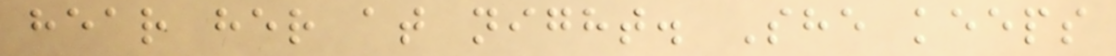hear her at night. She keeps
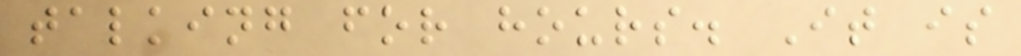talking for hours. It is
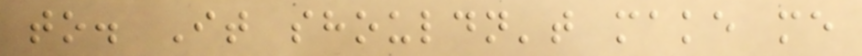to. It shouldn't make me
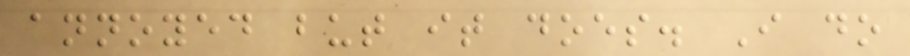annoyed but it does. I do
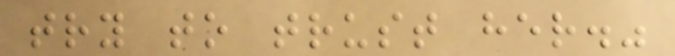try to trust her."
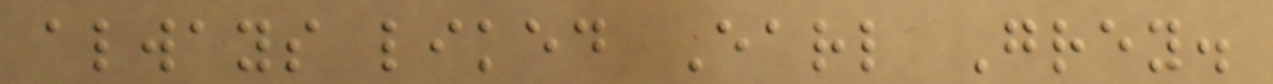always liked Earl Grey.
